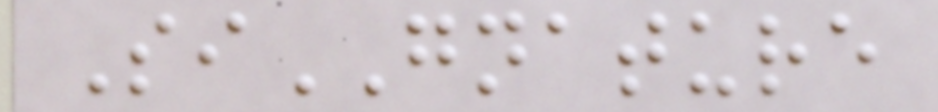SiGNATURE
